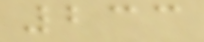233
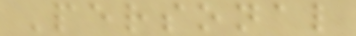Personal
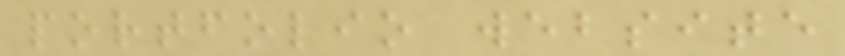portfolio website
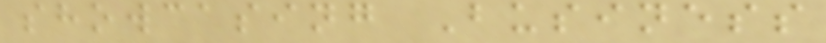showcasing Business
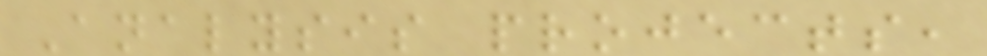Analysis projects,
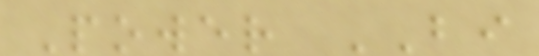Power BI
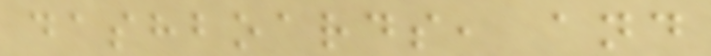dashboards, and
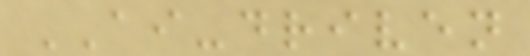AI-driven
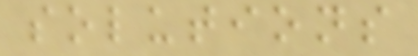solutions
